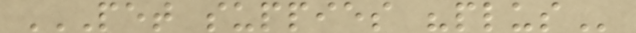PET SUPPIES "PLUS
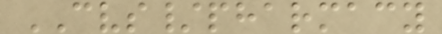CVS/pharmacy
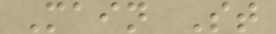Main St
